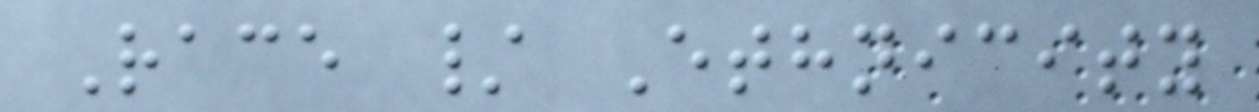Race / Ethnicity
